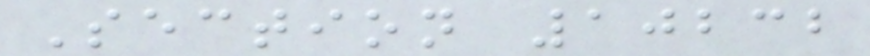Section 10232
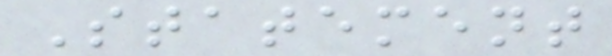Statement
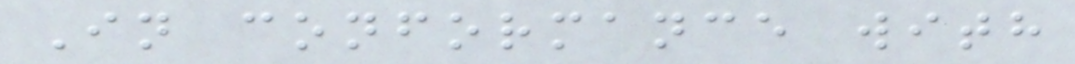In conformance with
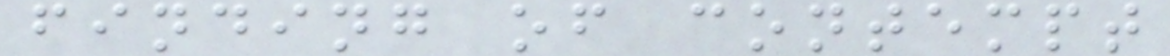finding of contempt
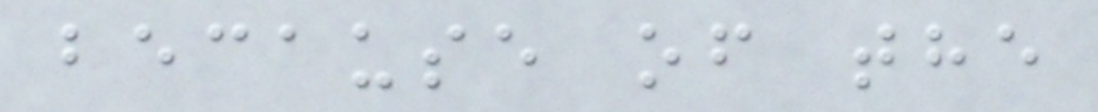because of the
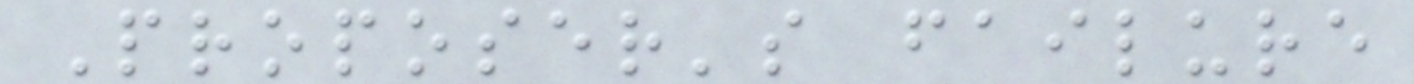Proposer's failure
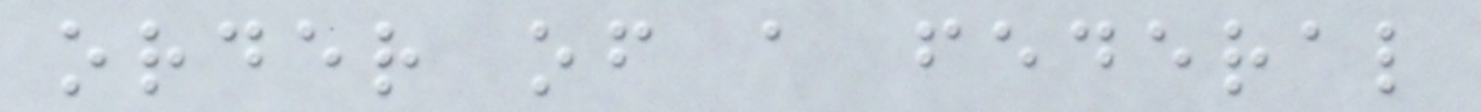order of a federal
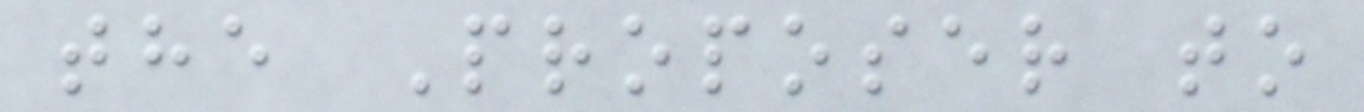the Proposer to
